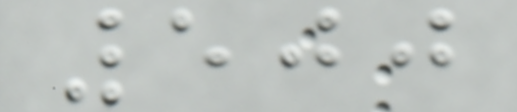500
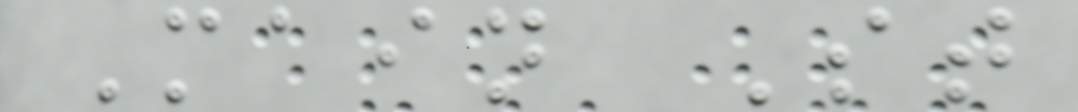Main St
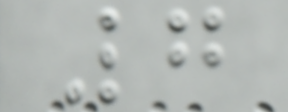7
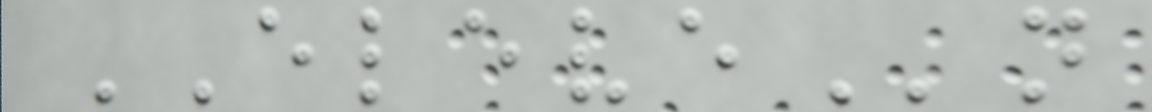ELEVEn
